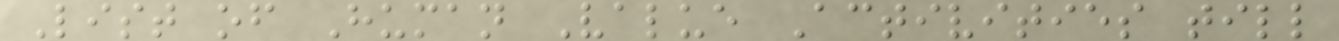List of Human Value Activities till
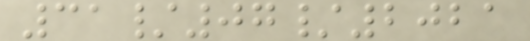31/07/2021
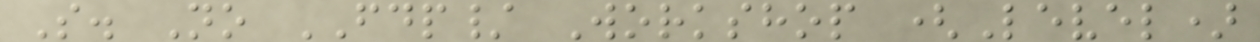S. No FDP/ Workshop (Level)
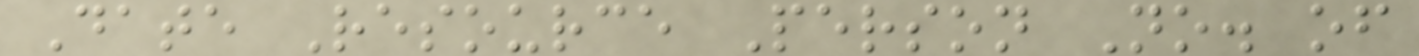Date Resource Person No. of
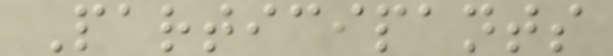Participants
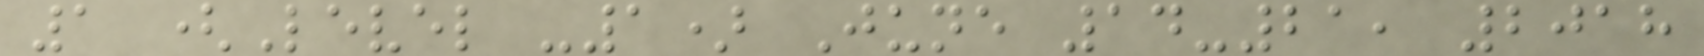1 (Level -1) June 14-21, 2018
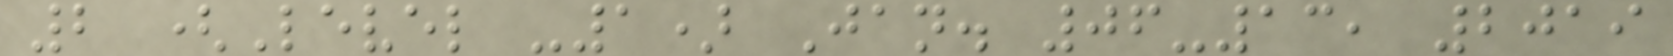2 (Level -1) Jan. 06-13, 2019
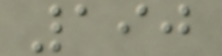190
